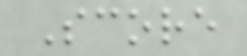Score
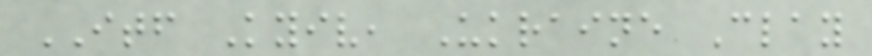ITF Kyiv, Ukraine Clay
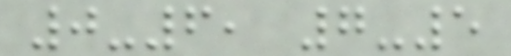0-6, 7-5
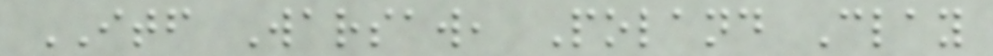ITF Warsaw, Poland Clay
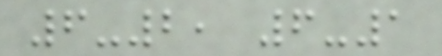6-2, 6-1
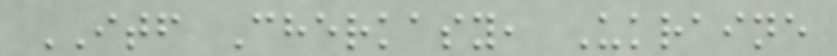ITF Cherkasy, Ukraine
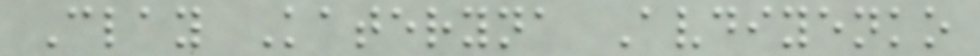Clay Kateryna Avdiyenko
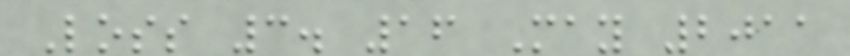Loss 3. 16 May 2011
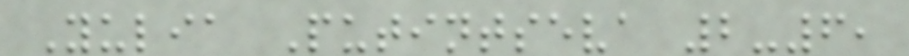Yulia Putintseva 2-6,
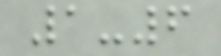1-6
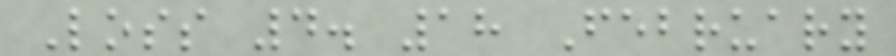Loss 4. 18 February
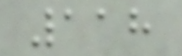118
